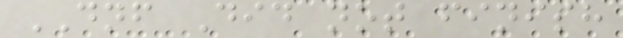DNF Did not finish
